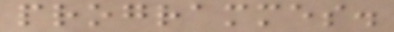programmes.
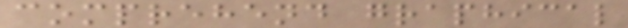comprehend graphical
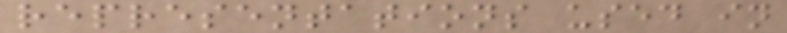representations used in
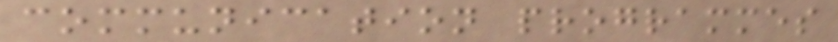communication programmes
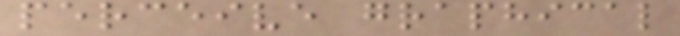perceive graphical
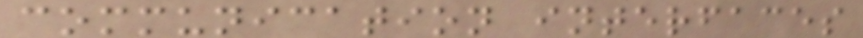communication interfaces
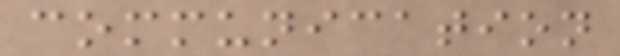communication
